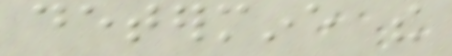determine the
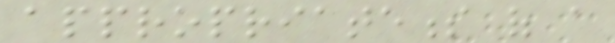appropriateness of a
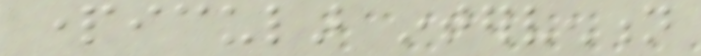particular intervention
